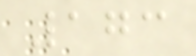173
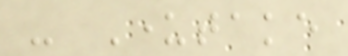- Undertake
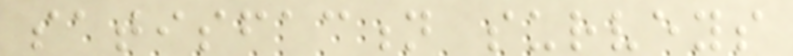satisfaction surveys
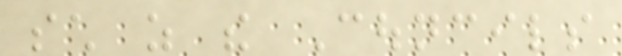such as the Councils
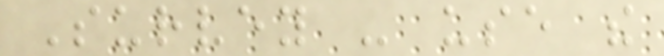Survey - use the
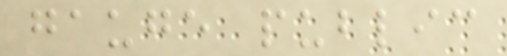gauge public
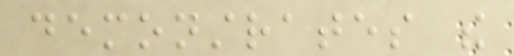demonstrates the
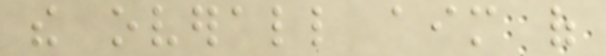the overall aim of
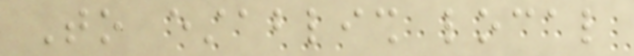To establish local
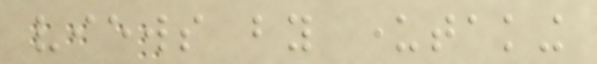views by undertaking
